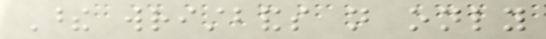These wristbands not only
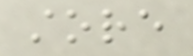store
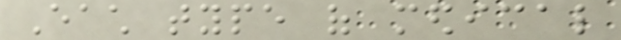Each type of medical
